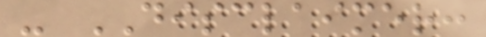- DISCLAIMER:
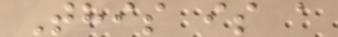This is a
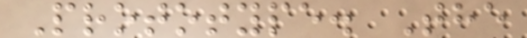Prototype. The
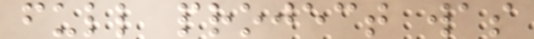full project was
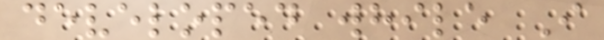developed while I
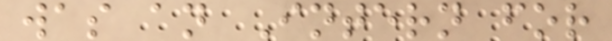was an Intern for
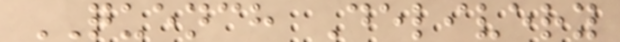QUENCH Delivery
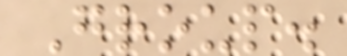Group.
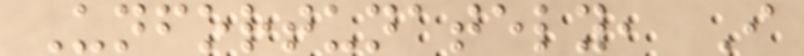Unfortunately, I
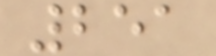251
